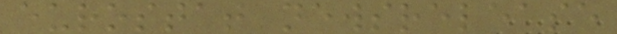eurostat newsrelease
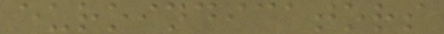euroindicators
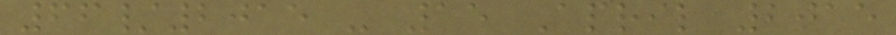66/2015 - 15 April 2015
